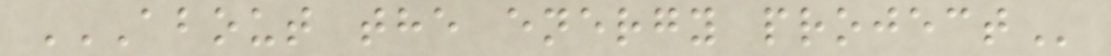ABOUT THE ENERGY PROJECT
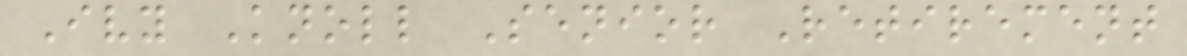Ivy Knoll Senior Retirement
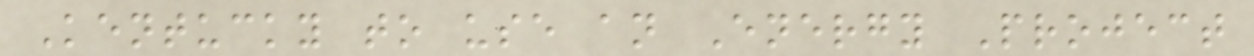Kentucky to use an Energy Project
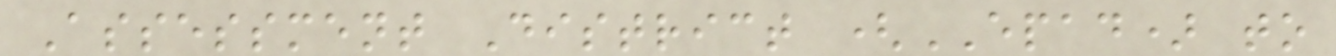Assessment District (EPAD) to
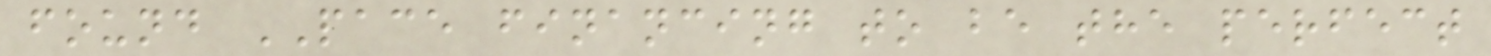found PACE financing to be the perfect
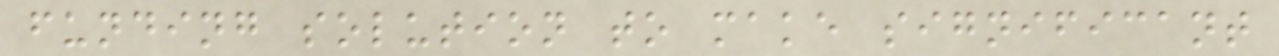funding solution to make significant
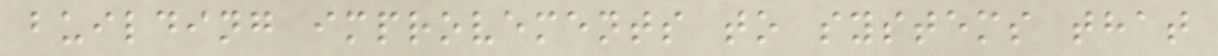building improvements to systems that
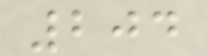204
